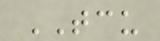TCU
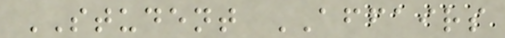STUDENT AFFAIRS
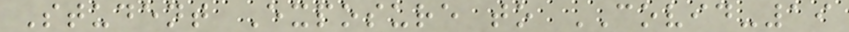Student Exposure to COVID-19
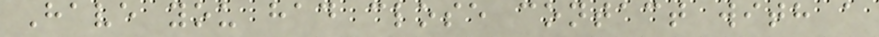Have you had close contact with a
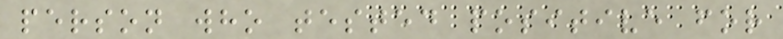person who tested positive for
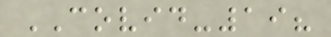COVID-19?
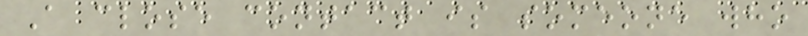A close contact is someone who
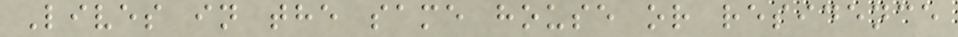Lives in the same house or residence
